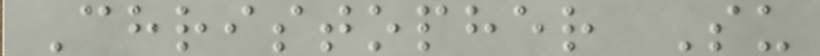Christopher Su
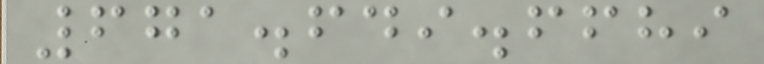671.649.6689
